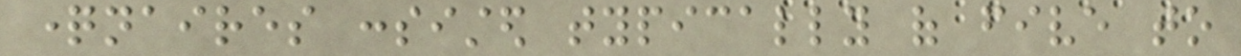questionnaires consisted typically of five to
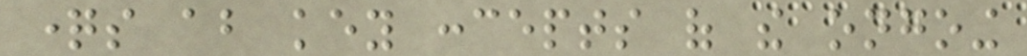questions about key concepts of the ongoing
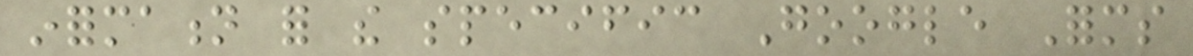information for the specific Google Forms
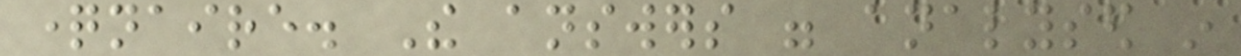questionnaire. The answers were analysed in
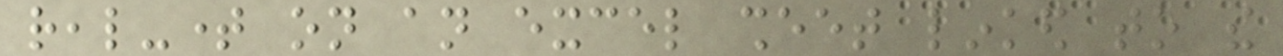real-time on an excel sheet linked to the
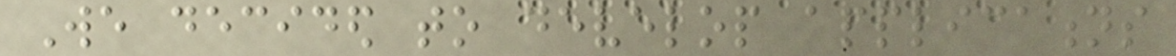We decided to develop applications
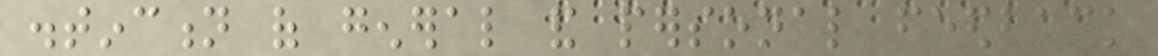distinction of general and personal feedback
